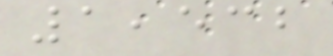1,532
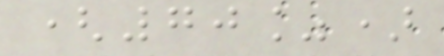(70%)
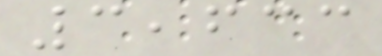3,633
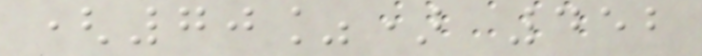(70%) 452
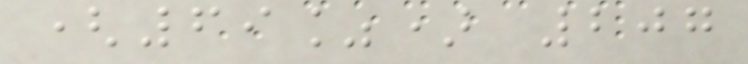(69%) 207
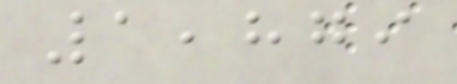1,879
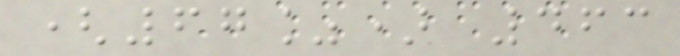(67%) 463
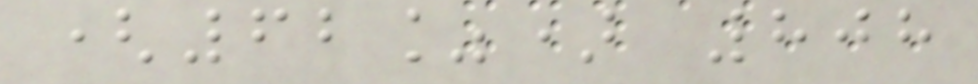(62%) 808
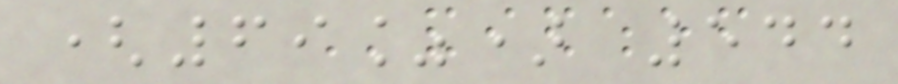(69%) 544
